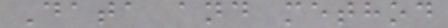Data and method
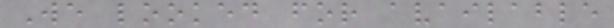We looked for available
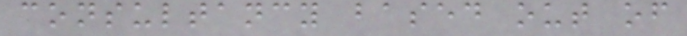consultancy based out of
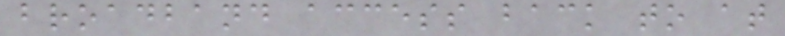broadband access back to at
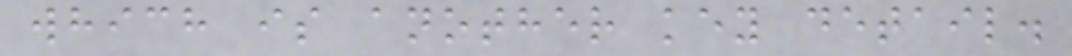which is another key detail.
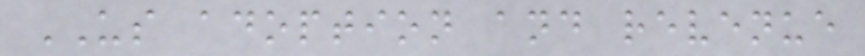US adoption and revenue
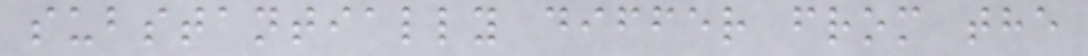substantially differ from the
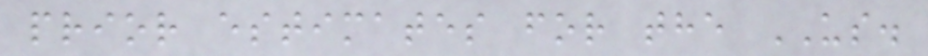prior estimates for the US.
